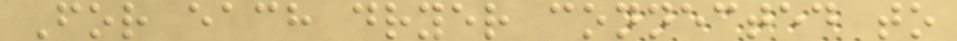For each dryer connected to
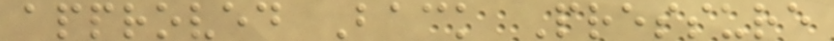approved Back Pressure
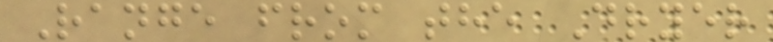Range from the Dryer
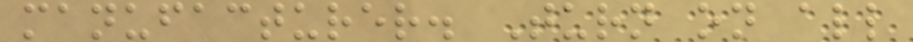manufacturer. Turn on all
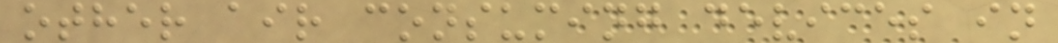other air consuming devices in
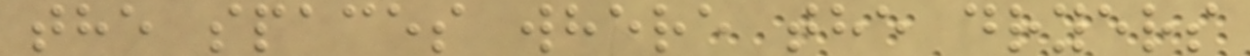the spaces where the dryers
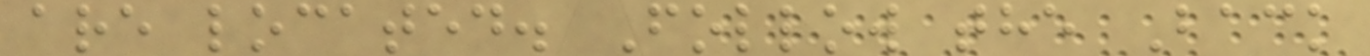are located. Follow the Back
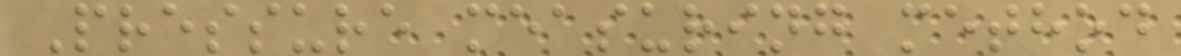Pressure measuring method
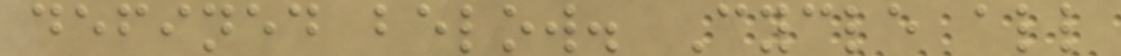defined below. Cycle all
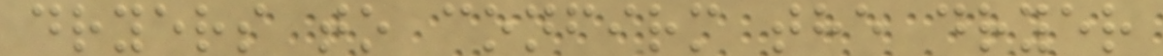dryers to confirm the dryer
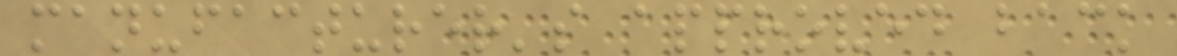manufacturer's approved back
